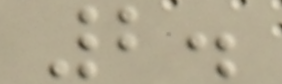2.
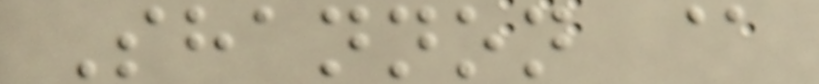Shannon @
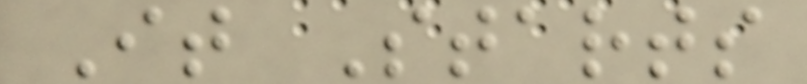It Starts
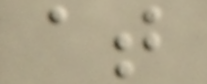at
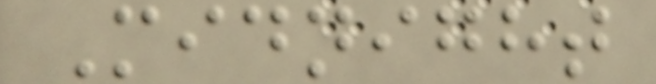Midnight
